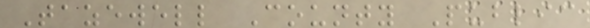Tazewell County Public
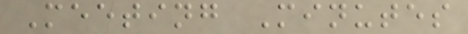Meeting Minutes
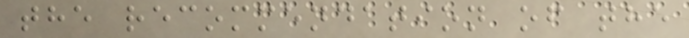the recommendation of the
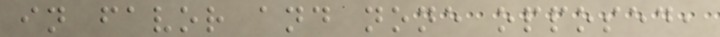in favor and none opposed,
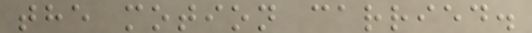the motion carried.
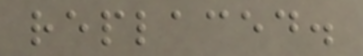replaced.
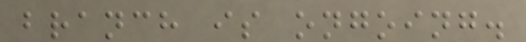branch is ongoing.
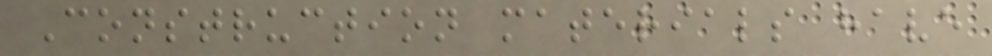Construction materials have
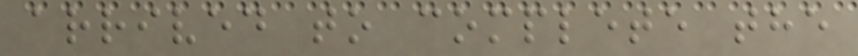arrived to complete the
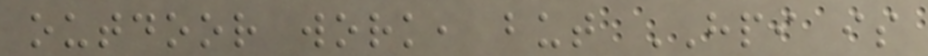outdoor work, but HPI is
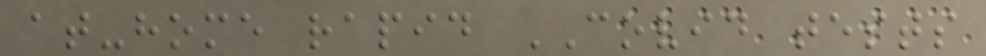at-home rapid COVID tests
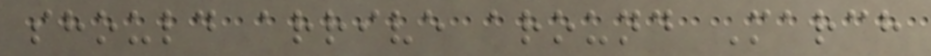should arrive around March
